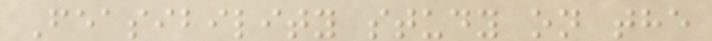Feasibility study on the
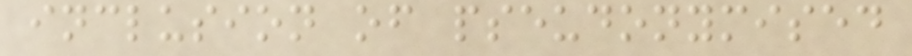inclusion of pseudonymised
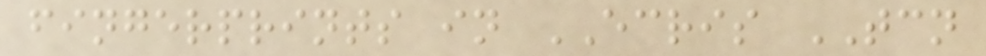fingerprints in ECRIS TCN
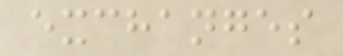exchanges
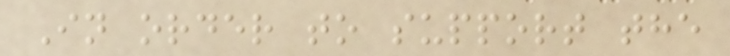In order to support the
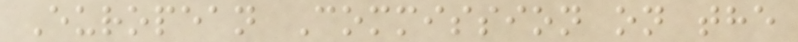European Commission on the
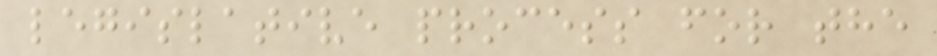legislative process for the
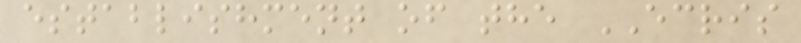establishment of the ECRIS
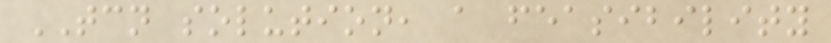TCN solution, a feasibility
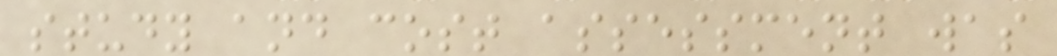study and cost assessment was
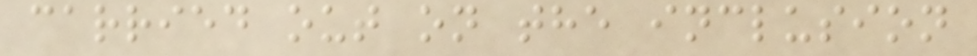carried out on the inclusion
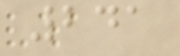241
